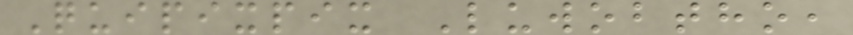Quipixpix Luwobtho,
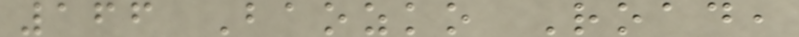166 Baozko Road,
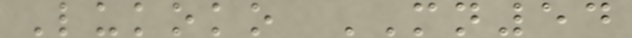Lukoko MN54
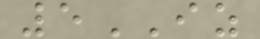5IZ
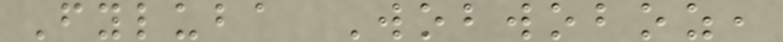Fyluba Wobwoboz,
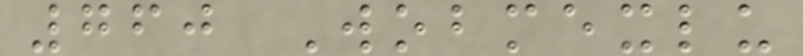760 Wobmexlu
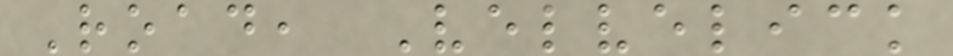Road, Velvelick
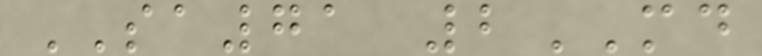SA71 2MD
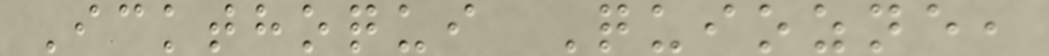Ickthoqui Quiozne,
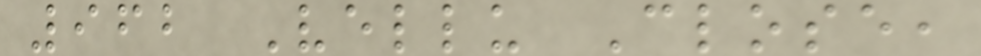962 Vellu Close,
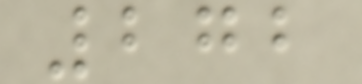272
